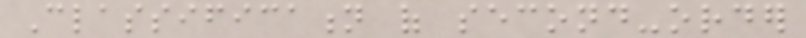Classification of second-order
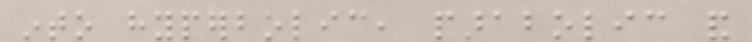into hyperbolic, parabolic and
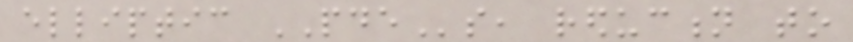elliptic PDEs, reduction to
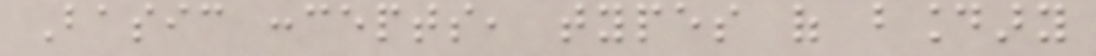Basic concepts, types of boundary
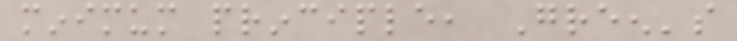minimum principle, Green's
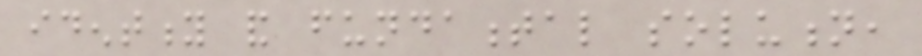identity and fundamental solution,
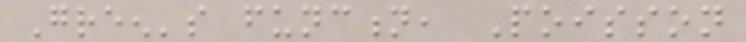Green's function, Poisson
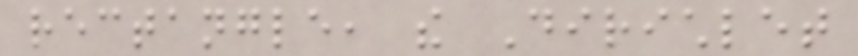rectangle, the Dirichlet
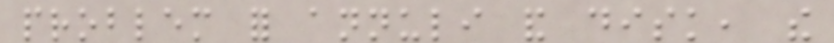problem for annuli and disk, the
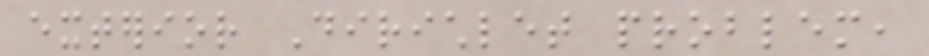exterior Dirichlet problem,
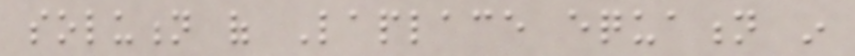solution of Laplace equation in
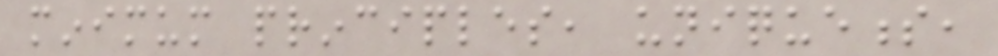minimum principles, uniqueness,
